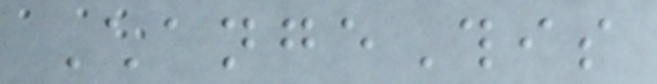ChangeThis
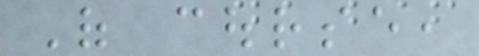Of course,
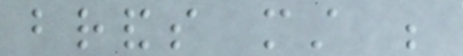brands must be
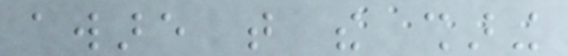aware that the sharing
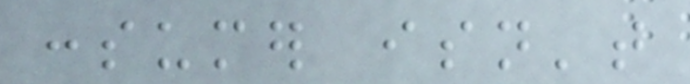consumer isn't
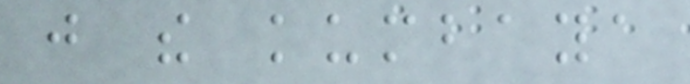just the kumbaya
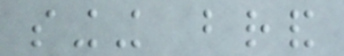singing brand
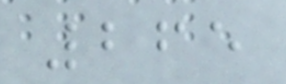265
